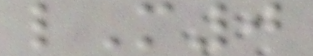lM0
